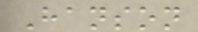Hanson
